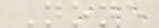None
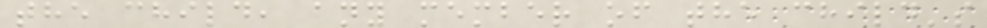the child, any member of the child's
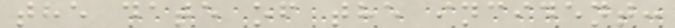the date of the incident:
